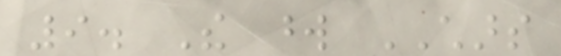9. The word CHARS
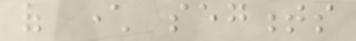of character segments
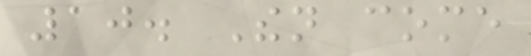10. Then come
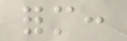form:
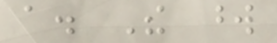a. The word
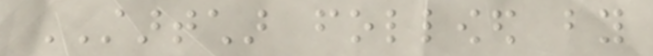STARTCHAR followed by
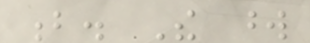b. The word
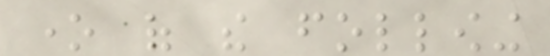one of the following
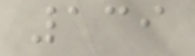139
